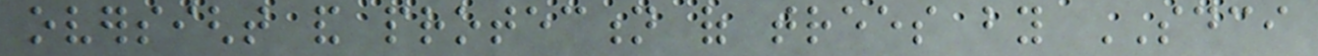oversight and protection of trees by SDCI
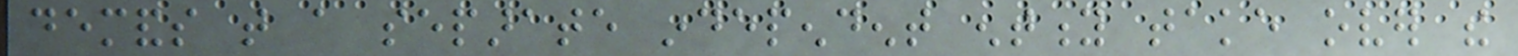demands that a separate independent entity take over the
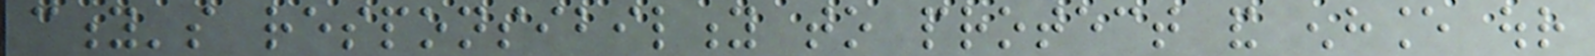city's responsibility to protect and enhance our
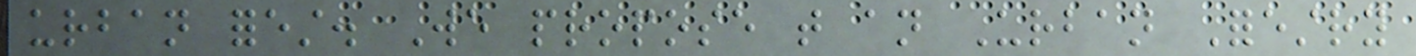urban forest. We propose that an Urban Forestry
